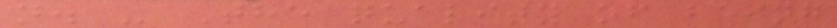n. - The quality of being
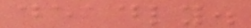deadly.
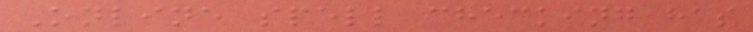Online spell checking has
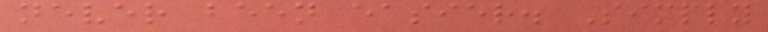never been easier. Simply
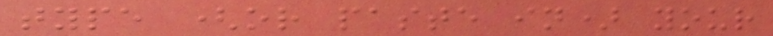type (or paste in) your
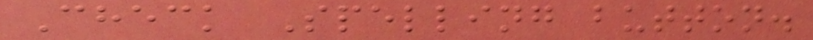Check Spelling button.
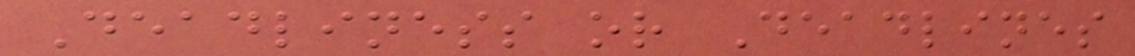Deadliness or Deadlines
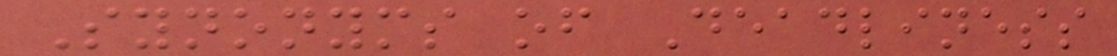Synonyms of Deadliness
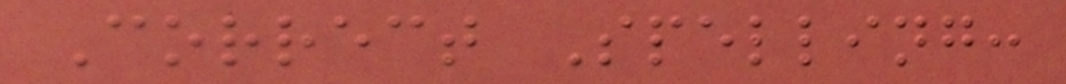Correct Spelling:
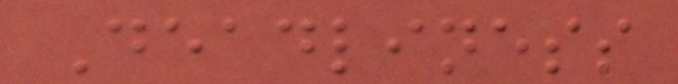Deadliness
